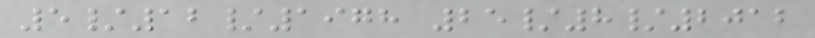5/12/1978 25/8/2012
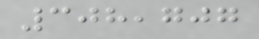308,707
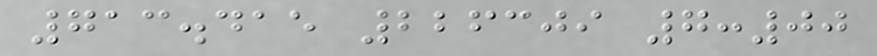713.415 226309 7:00
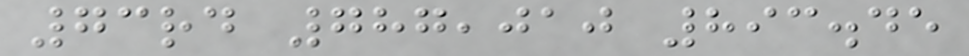73rd 787,010 893.45
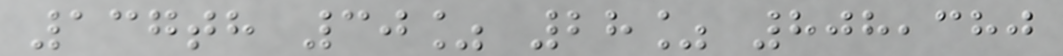137th 30% 28% 808,380
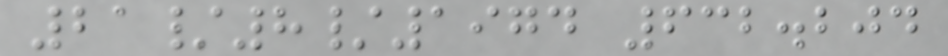21/8/1974 632.204
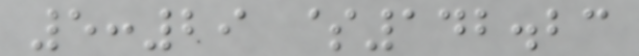5:29 $142.23
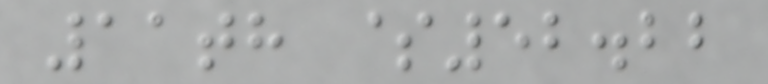11th $52.22
